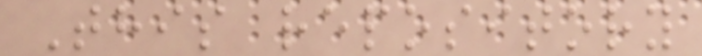This repository
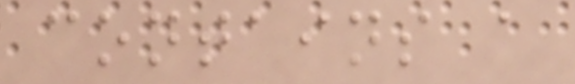contains a
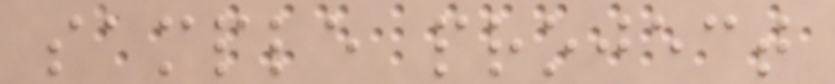sample project
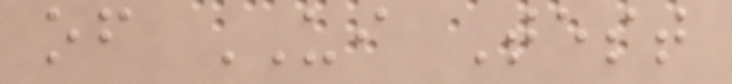of UI Test
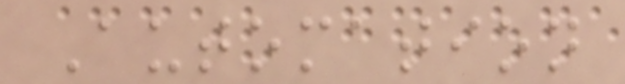Automation
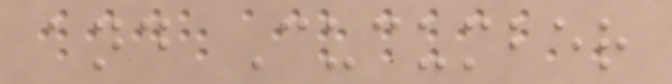and Cucumber
